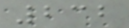232
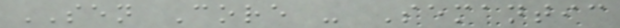SEN Core - Semantic
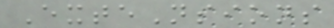ExteNsions
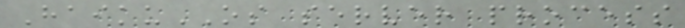HaikuOS server process
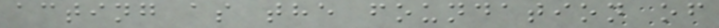acting as the foundation of
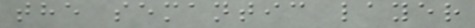the semantic layer
